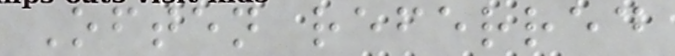Often referred
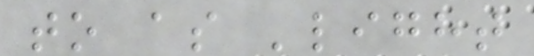to as 'light
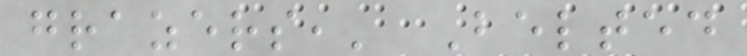grazers,' Belted
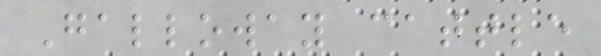Galloway cattle
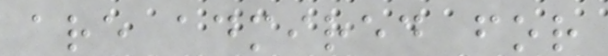are admired for
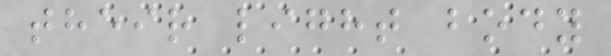their light body
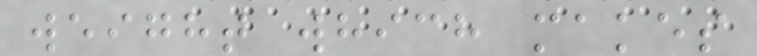weight which makes
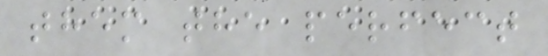them the perfect
